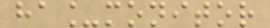ha_monitor
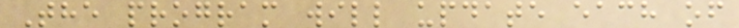The program will update each of
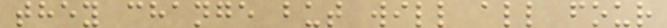they change but will all four
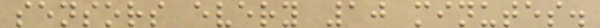sensors every 10 minutes.
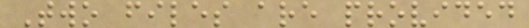Two files are provided
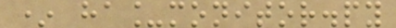* ha_monitor.py
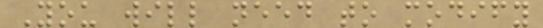You will need to modify
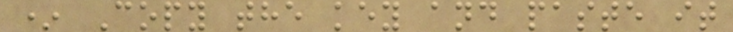* Copy the key and paste it
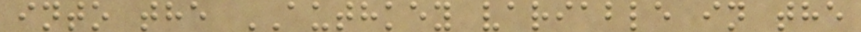into the AUTHKEY variable in the
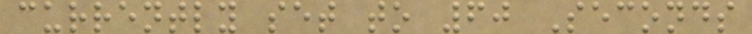currently set to 60 Seconds
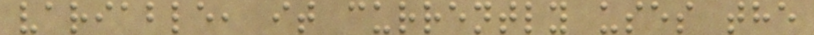variable, it currently uses the
